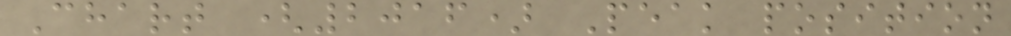Chart (2016) Peak position
